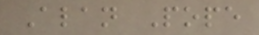Alan Pope
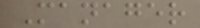Manager
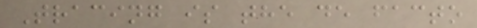Tracing is the de facto
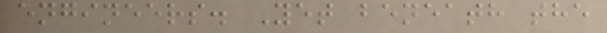engineers. Yet beneath the
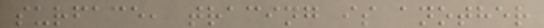surface, tracing is another
